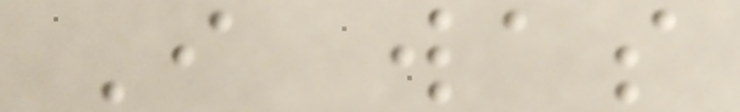I was
